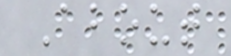About
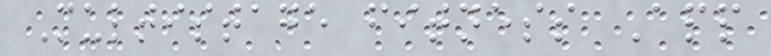Multistage fitness App
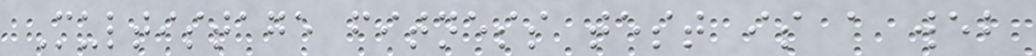Multistage fitness test is a web
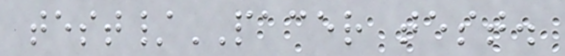test/PACER test.
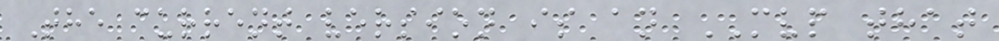The current version is an MVP that
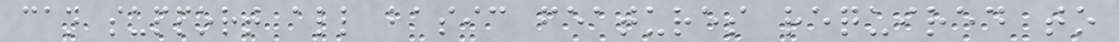can support all basic features required to
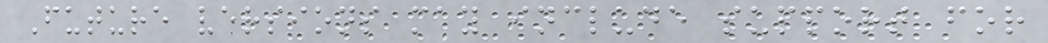Future versions may include support for
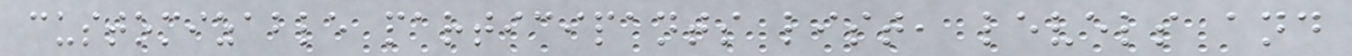customizable participants list, levels and
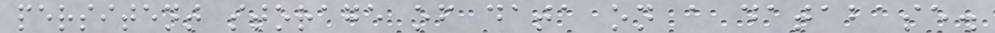persitent storage of data on a database.
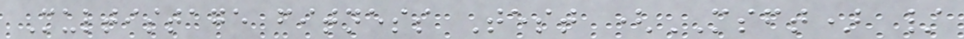Multistage fitness Test (MSFT) /
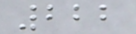222
